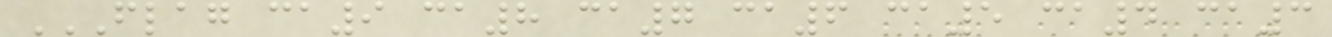FLAG CA9 CA8 CA7 CA6 CA5 CA4 CA3
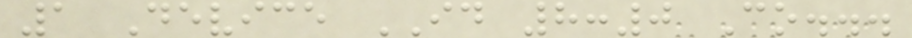1 Device ID 8:0 Co...
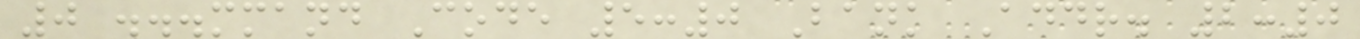0 ...mmand Code 5:0 Bank Addr. 2:0
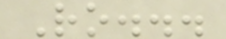Ro...
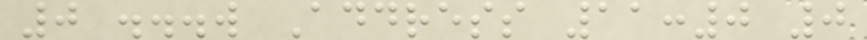0 ...w Address 11:0 0
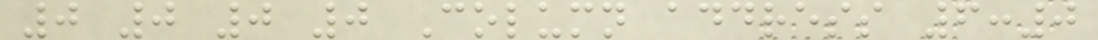0 0 0 0 Column address 6:0
